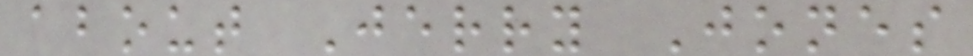about Jerry Jones
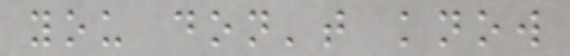you don't know
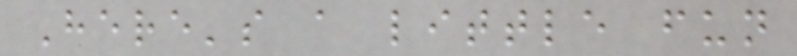Here's a little fun
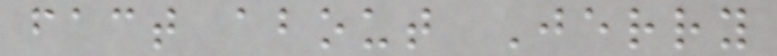fact about Jerry
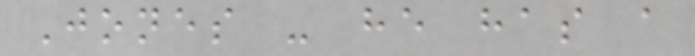Jones - he has a
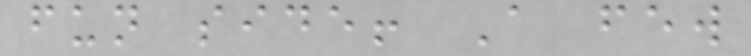fun side! A few
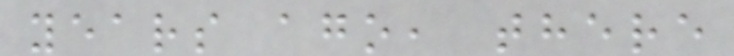years ago, there
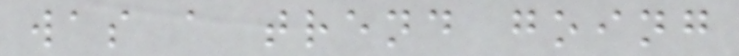was a trend going
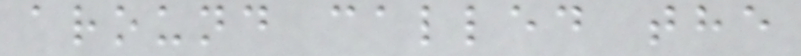around called the
